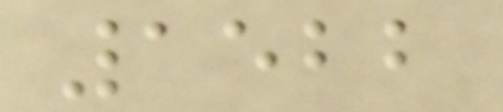1522
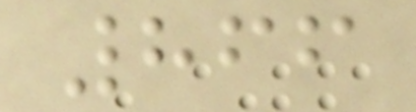866
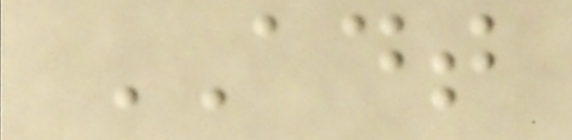ADT
